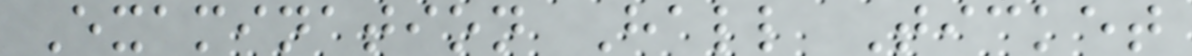Examination Hall Ticket
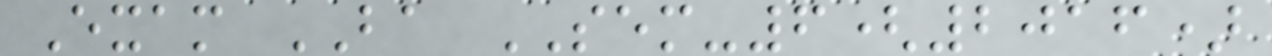Exam BA SEM-6(2016)
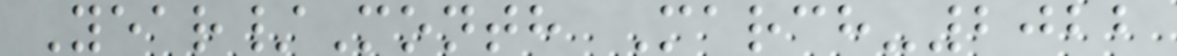Year/Month March-2022
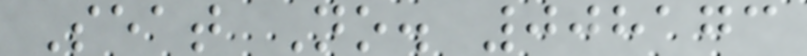Seat No. 008173
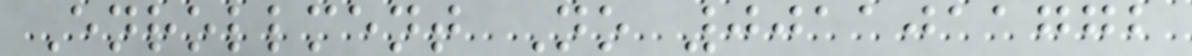Enrollment No 0011011772
